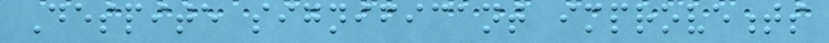Despite significant improvements
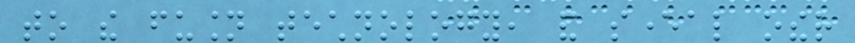to the fusion technology, and several other
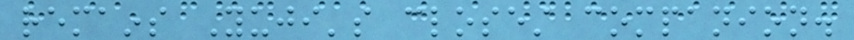remains Yuji's closest companion.
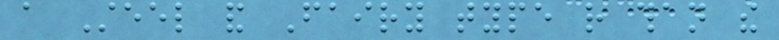a Steel and Fairy type rather than the
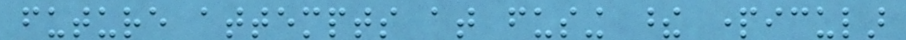future attempts at fusing these particular
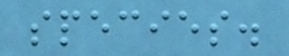species.
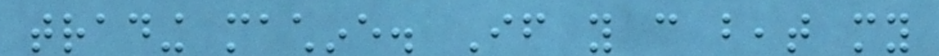trading machine. If you can beat my
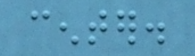center.
